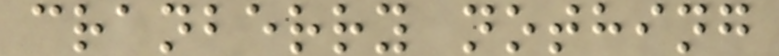cranberry nothing
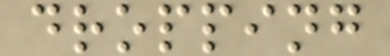dropping
